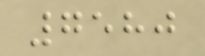7580
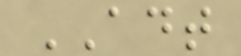ADT
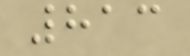813
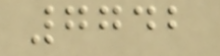7742
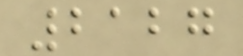2127
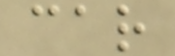car
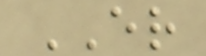ER
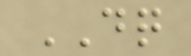DQ
